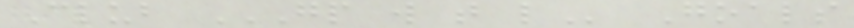Club GP W T L Goals
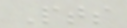Pts
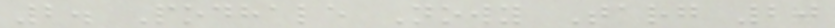2. Podhale Nowy Targ 20
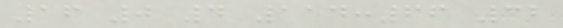16 0 4 114:66 32
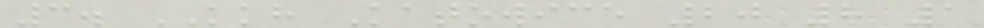3. KKH Katowice 20 8 1
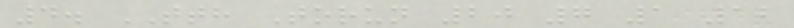4. TTH Torun 20 7 1 12
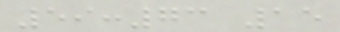59:73 15
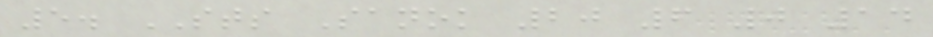5. STS Sanok 20 6 0 14
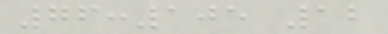76:105 12
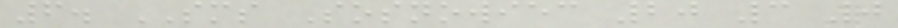6. SMS Sosnowiec 20 3 0
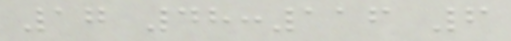17 48:116 6
